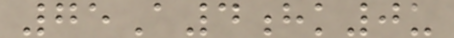75A4hk0u
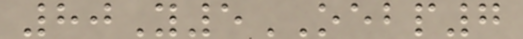80Y5OEBP7
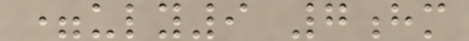=uly9 7hm
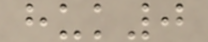huk0
